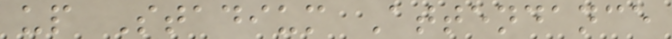up Stadium Attendance
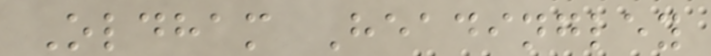Oldham Headingley
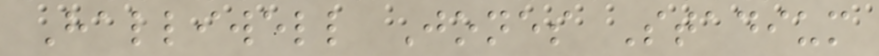Halliwell Jones Stadium
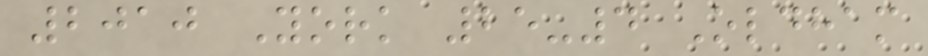2010 York 25-4 Oldham
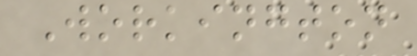Workington
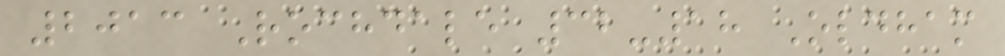2013 Rochdale 32-18 Oldham
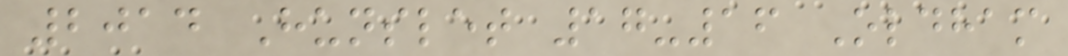2014 Hunslet 17-16 Oldham
